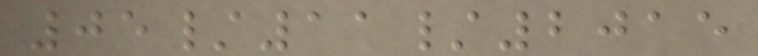05/11/2015
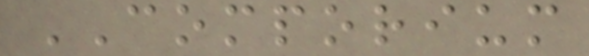COMPORIUM
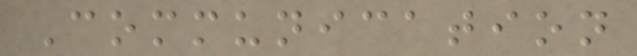Communication
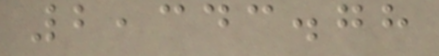2,343.78
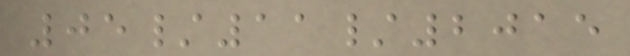05/11/2015
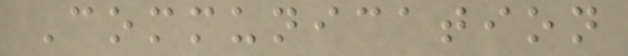Communication
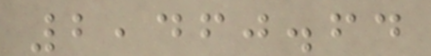2,460.64
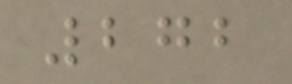272
